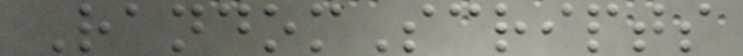RandomScripts
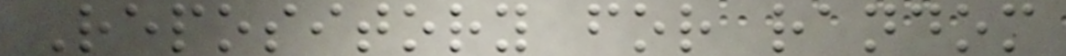Repository for random
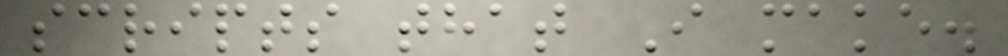scripts that I make.
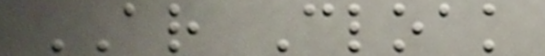AR Cloak
